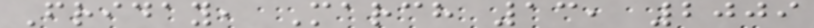Friday, March 13, 2009
